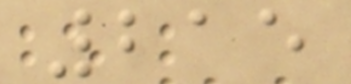215
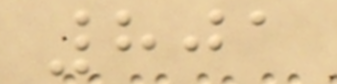801
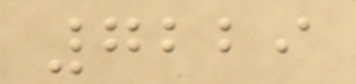7229
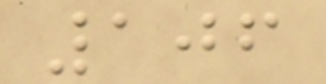106
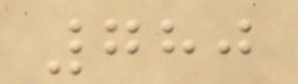780
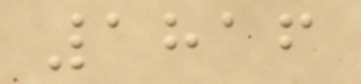1816
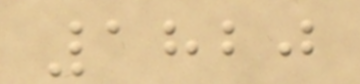1820
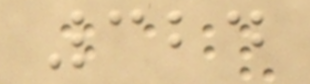324
